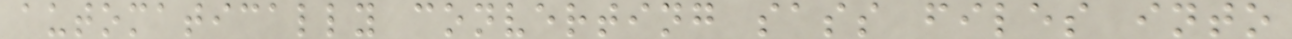automatically converting sass files into
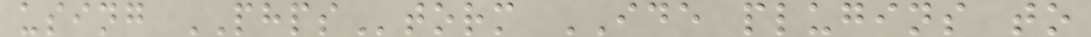using PHPStorm IDE plugins to
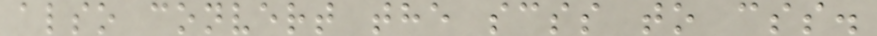also convert the scss to css.
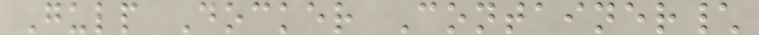Gulp Docker Container\
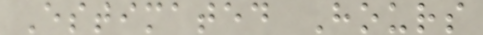Estimated Hours
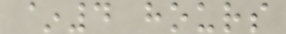~4 hours
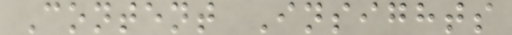Content Insights
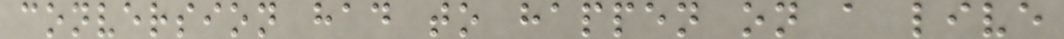conversion had to happen on a live
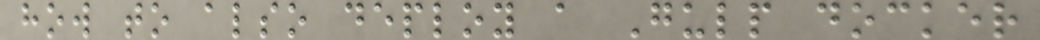how to also deploy a Gulp docker
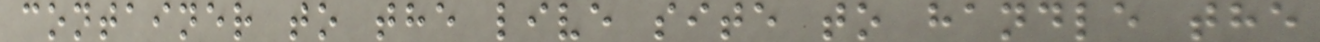container to the live site to handle the
